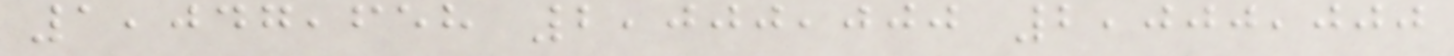1,047,658 2,000,000 2,000,000
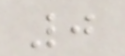0
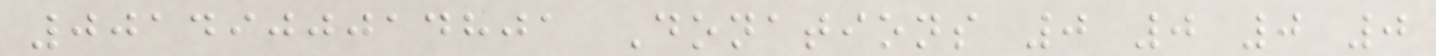0014900014801 Donations 0 0 0 0
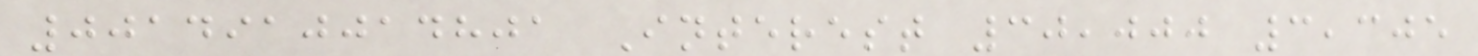0014910014801 Interest 30,000 3,305
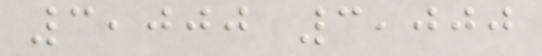3,000 3,000
